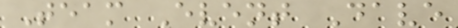Team Event Dave
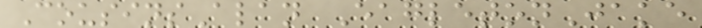CousinsAlan EagletonJake
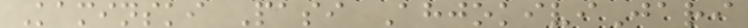Kaminski Pasi AhjokiviJari
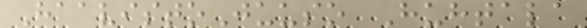HaavistoJuuso Huhtala
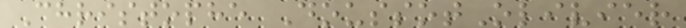Christophe DoussotOlivier
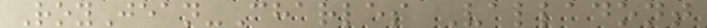RoyJean-Charles Valladont
